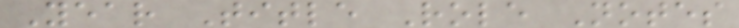Year Title Role Notes
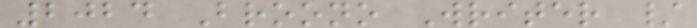2024 Broono Writer /
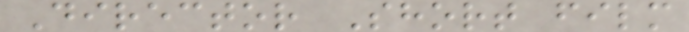Director Short film
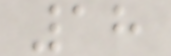18
